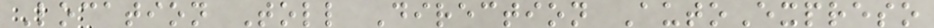Location Toll Direction AutoExpreso
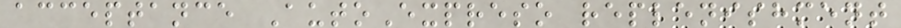acceptance AutoExpreso replenishment
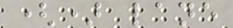() lane
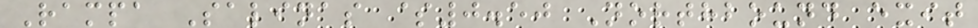Rampa Salinas $0.50 Northbound exit
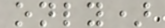only)
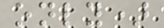only)
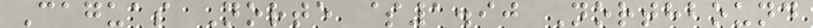Caguas Norte $1.90 Northbound
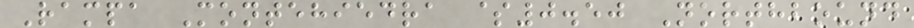Rampa Montehiedra $0.50 Northbound
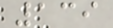139
